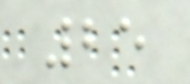25
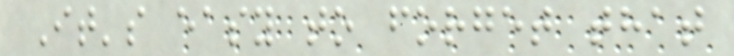It's easy to forget that
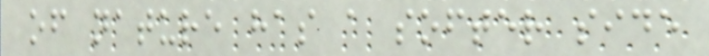of nature has a softer side
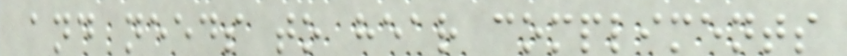and needs to hear compliments
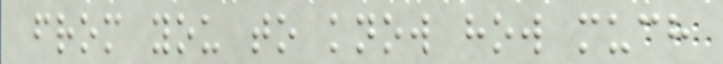from you to know how much
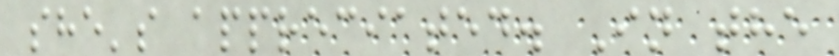she's appreciated. In the
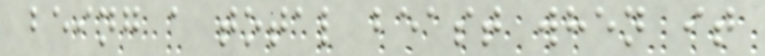being a total beast when it
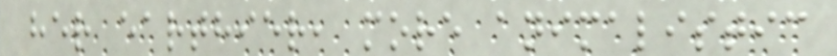her earthier, more animalistic
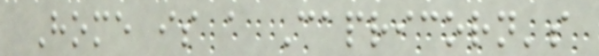Home is a Capricorn's
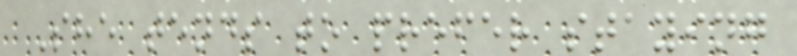She tends to prefer staying
